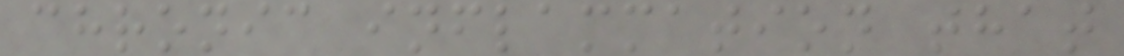chronic inflammation that
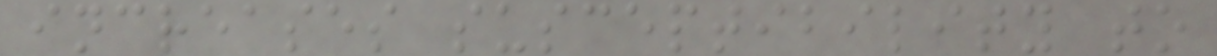increases susceptibility to
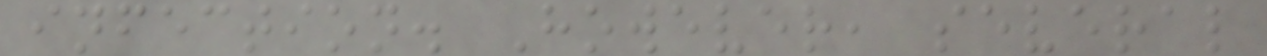infection. However, several
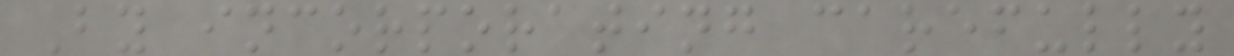By incorporating carefully
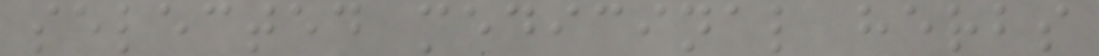selected medicinal herbs
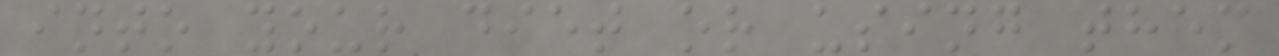into your diet or using them
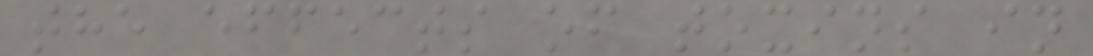the effects of toxins in
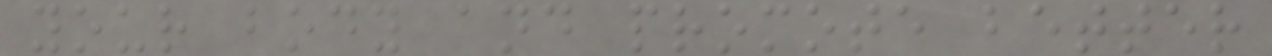your body and promote better
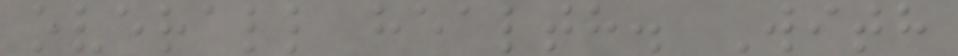overall health. With
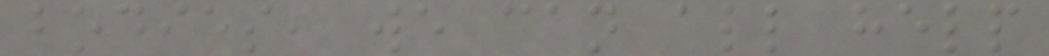bodies, we can all help
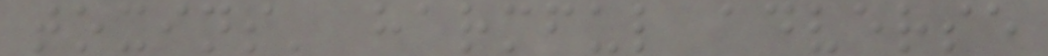toxins' harmful adverse
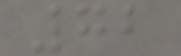72
